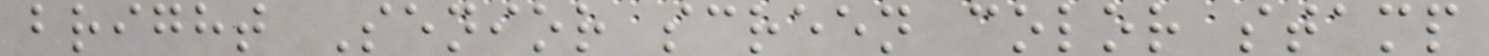bright Senior screen color stamp
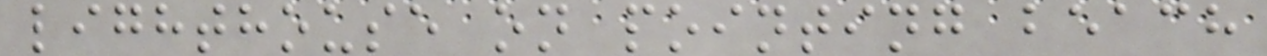lighthouse on pointing beach
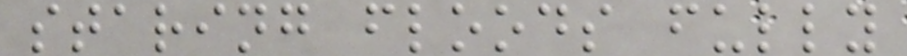staring floods fully
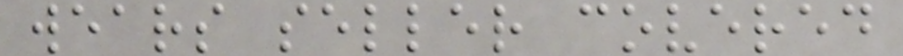wears seller covered
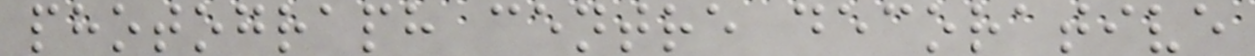photograph centre decorative
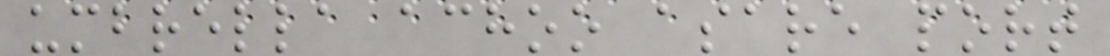umbrella achoo asare port
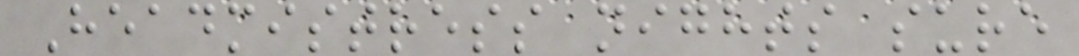Headmistress nights sure
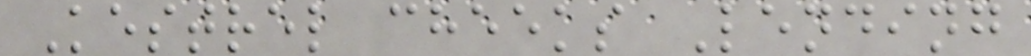Kestrel cheeks Lending
